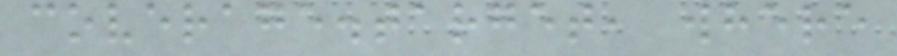coverage.target, where
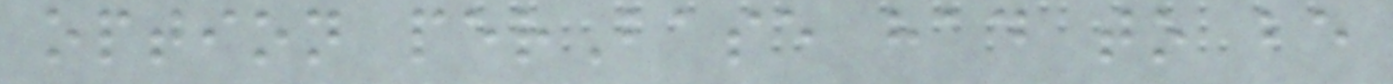option perBase had to be
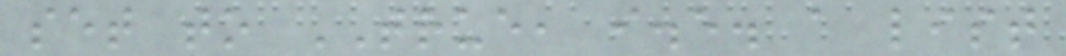set to TRUE, i.e. a list
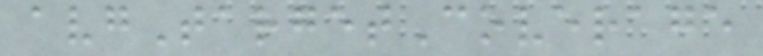avgTargetCoverage
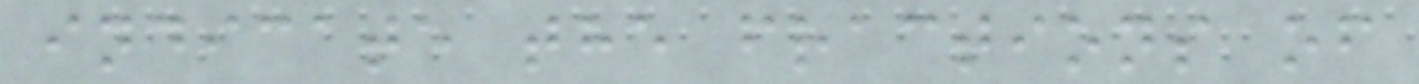indicate the fractions of
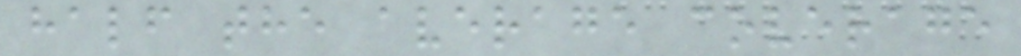half the average coverage
